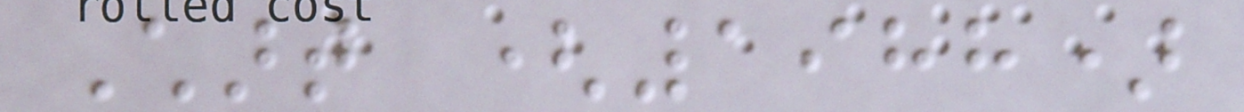Chart (1988)
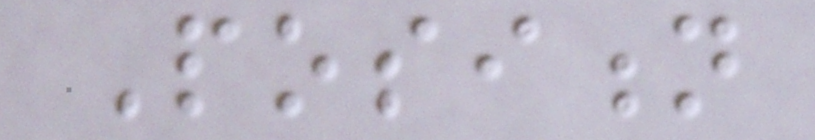Position
